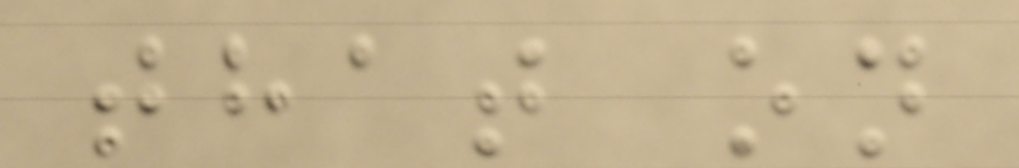that on
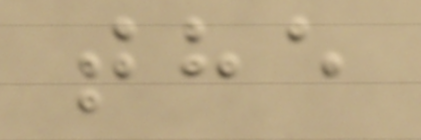the
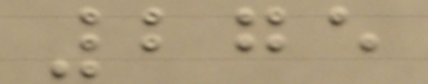275
